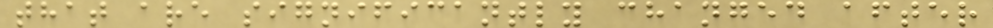that are significantly changed after
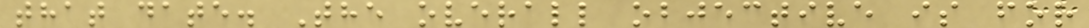that date. The overall objective is for
